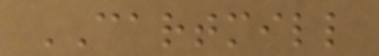CARTMILL
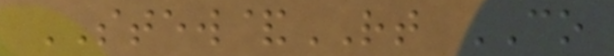STEW&RT CO
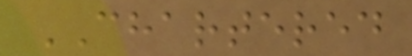CHARTERED
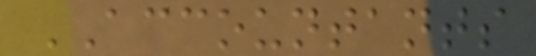ACCOUNTANTS
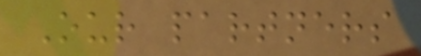Our partners
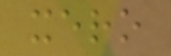xero
